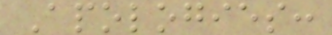Apologies:
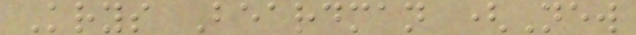Krys Beardman (New
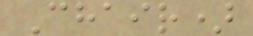Chair)
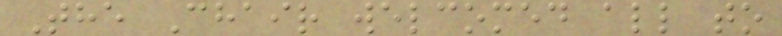The Chair welcomed all to
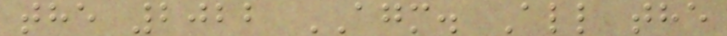the 2022 AGM. All the
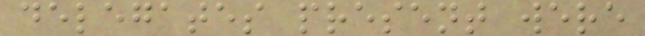delegates present were
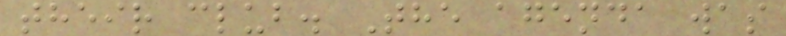their club. The agenda was
